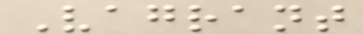Vagrant
